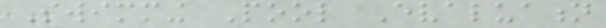Swimming Pool Evaluation
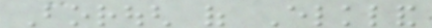Borough of Elkland
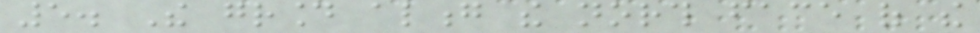5. The ground along the north face of the
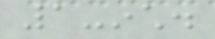1-inch.
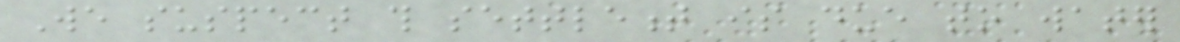We suspect this settlement is due to water
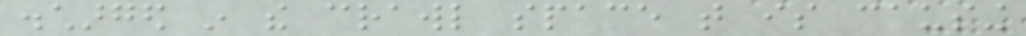discharged in the crawl space that is causing
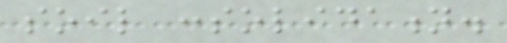soil consolidation.
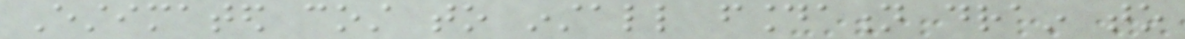Estimated cost to install foundation drain to
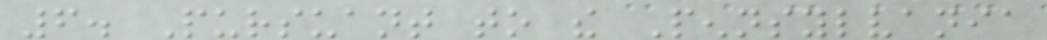6. Pursuant to the Pennsylvania
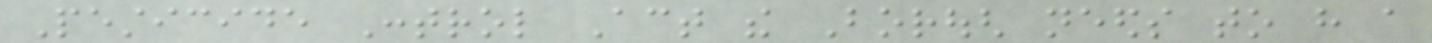Pesticide Control Act the Borough needs to have a
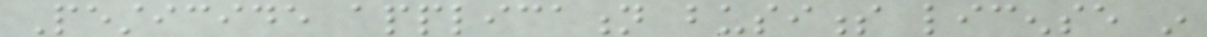Pesticide application business license in
